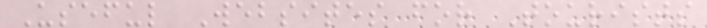Useful Websites for Tourists
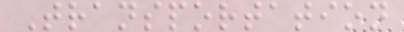Transportation
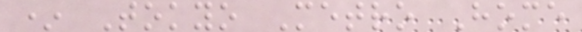* Tokyo Metro Home
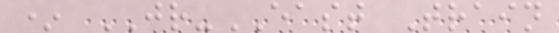* JR-EAST Train
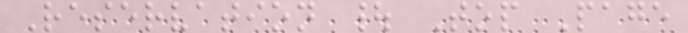Reservation | Top Page
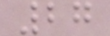27
